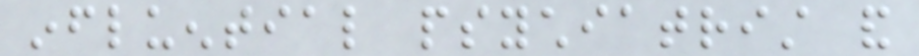influential psychiatrist and
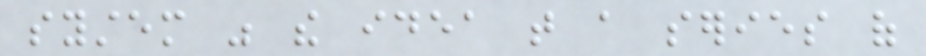system was the idea that a series of
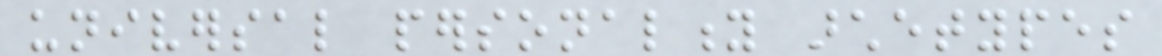universal personality archetypes
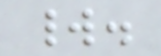world.
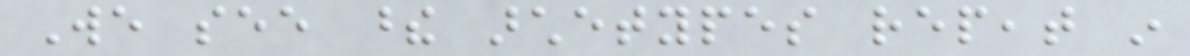We see these archetypes repeat in
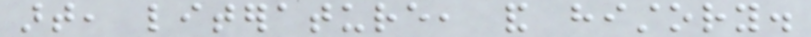art, literature, and history.
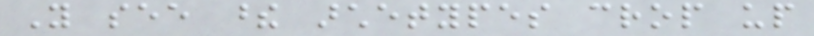You see these archetypes crop up
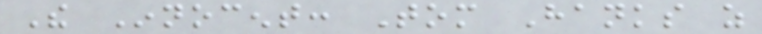The Innocent: Tom Hanks as
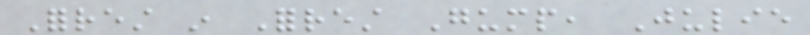Forrest in Forrest Gump, Julie
